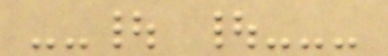--| |---
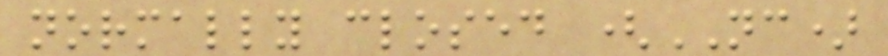normally closed (NC)
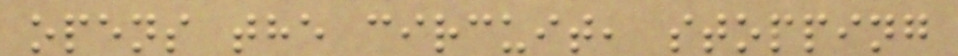opens the circuit, stopping
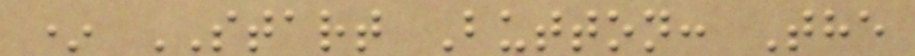* START Button: The
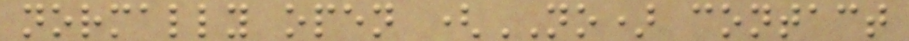normally open (NO) contact
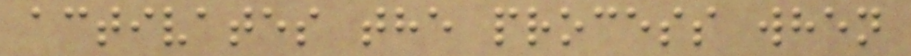activates the process when
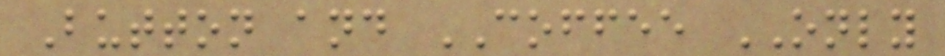Button and COFFEE ONLY
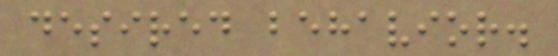desired behavior.
